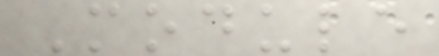Module
